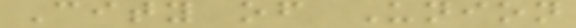City of Union
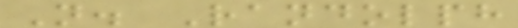N. Randolph
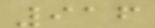916
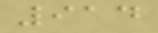914
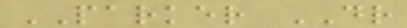PARKER DR
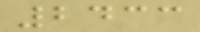2433
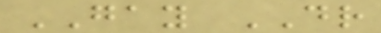GAY DR
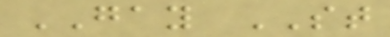GAY ST
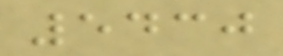5430
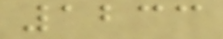1233
